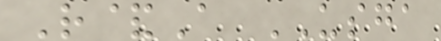R&A USGA
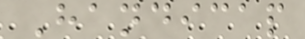Handicap
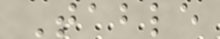Table
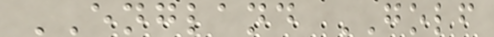ENGLAND GOLF
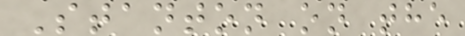Stanton on the
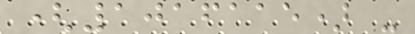(1016115) -
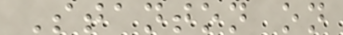Stanton on
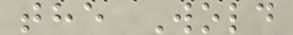the Wold
